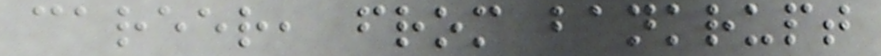career, from bankrupt
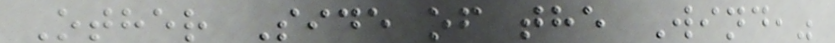Other Side of the Wind,"
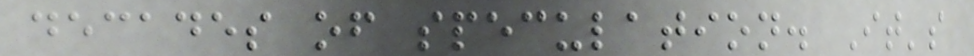decades of speculation. It's
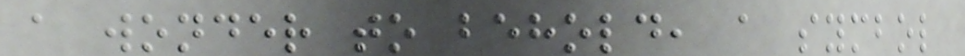a wonder to behold, a symbol
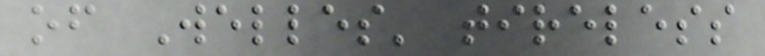of Welles' tireless
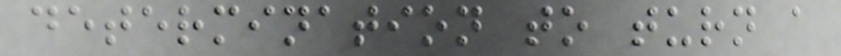determination to turn a
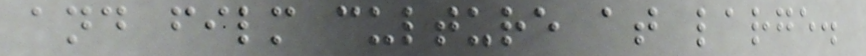and film culture at large.
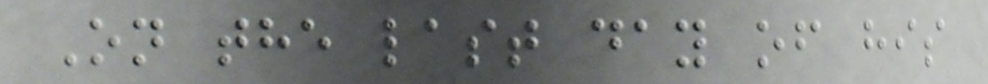On the last day of his
